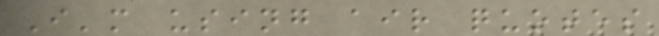I'm using air quotes
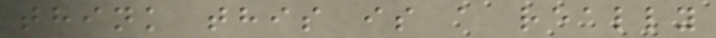think this is a really
